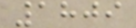1809
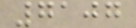7107
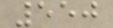550
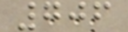706
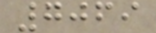7069
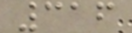316
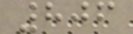806
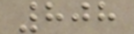808
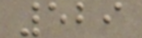529
